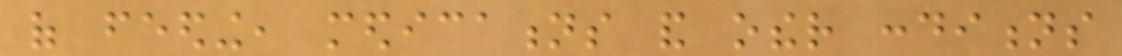of feeding, medications and other conditions
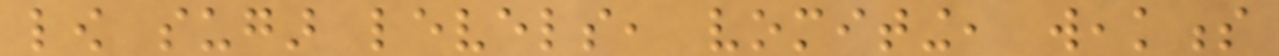low sugar levels, vomiting, weakness
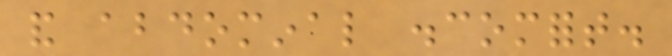and abdominal discomfort.
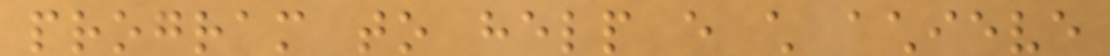program to help every child achieve
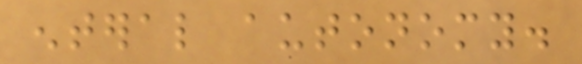enteral autonomy.
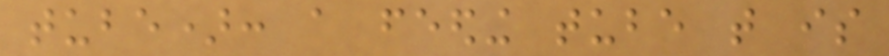tube): a feeding tube that is
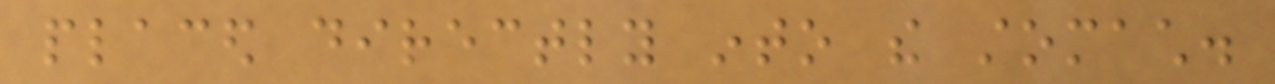placed directly into the stomach.
